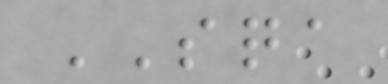SQA
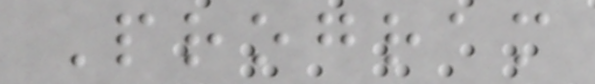Program
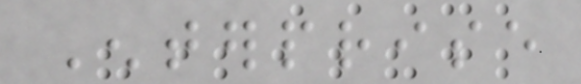Enterprise
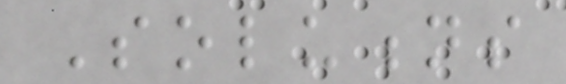Solutions
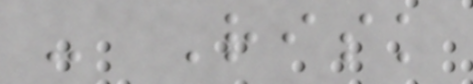- Risk
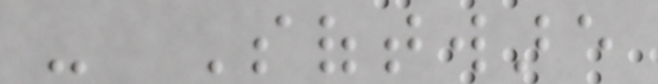- Software
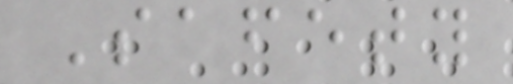Safety
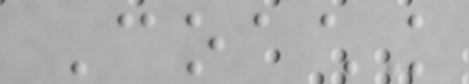Coaching
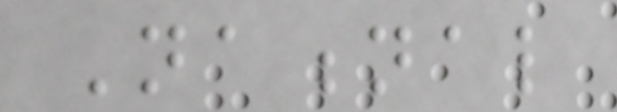National
